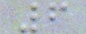6
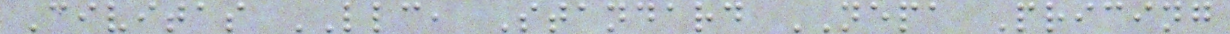Civitas LLC, Standard NEPA Pricing
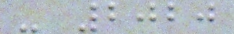- 2020
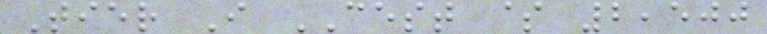Tier I CEST $ 2,500
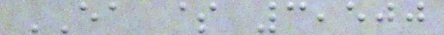EA $ 3,500
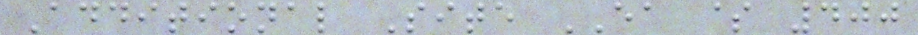Additional Site EA $ 400
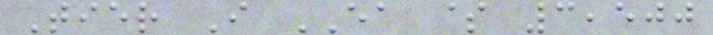Tier I EA $ 3,500
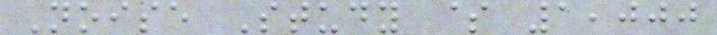Noise Study $ 1,000
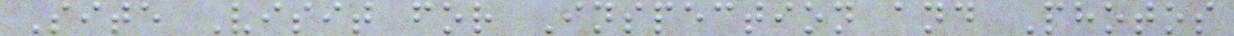Site Visit for Inspection and Photos
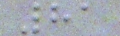81
